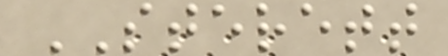STERETT
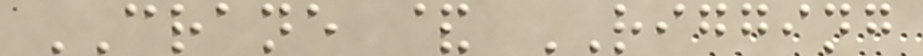CRANE & RIGGING
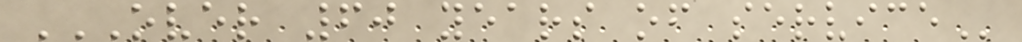OVER 60 YEARS OF SERVICE
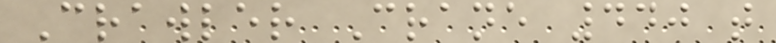Crawler Crane 440 t
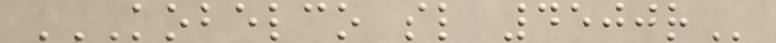KOBELCO SL 4500R
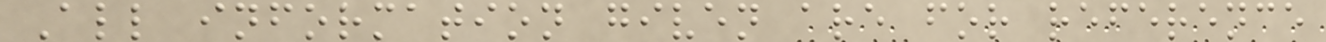All information given are for reference
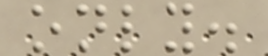only.
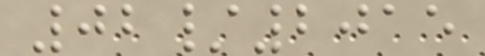02/2015
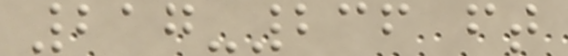217-236 ft
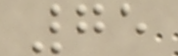75
